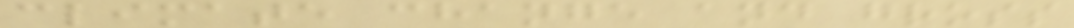climate change and gross
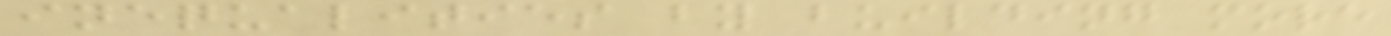inequalities by building more
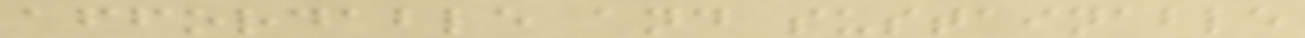affordable and sustainable
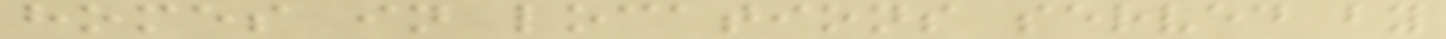homes in locations served by
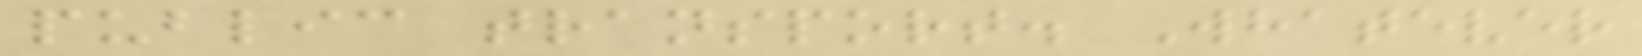public transport. Whatever
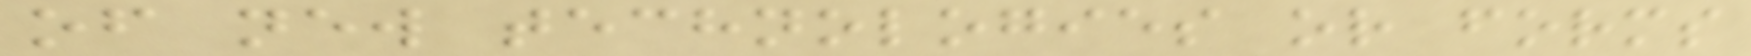of new technologies or forms
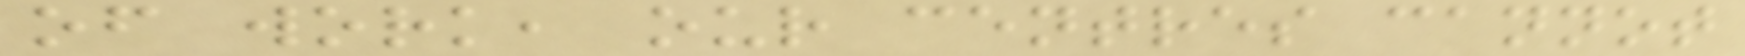of work, our centres cannot
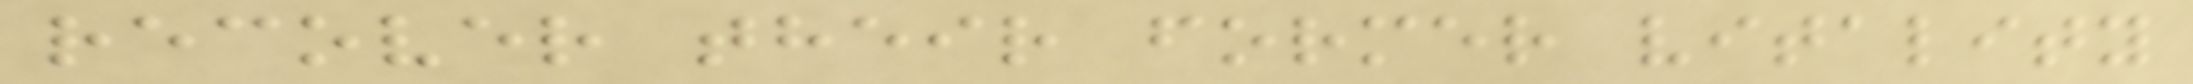recover their former vitality
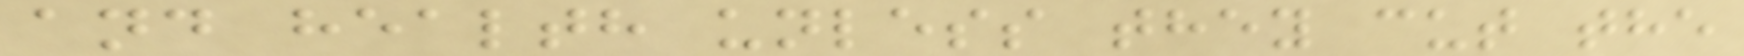and health unless they cut the
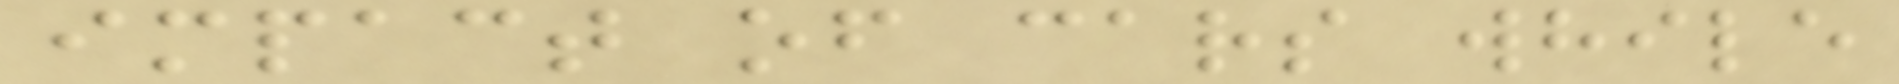impact of cars while
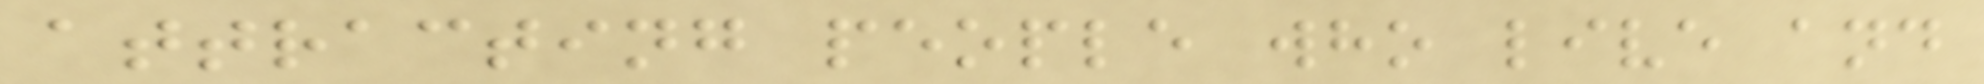attracting people who live and
